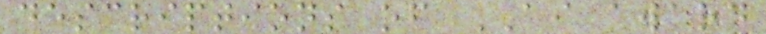descriptions of AI award
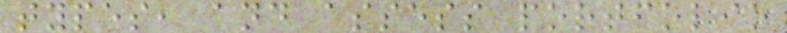types, and assess portfolio
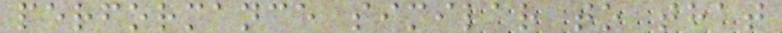performance similar to that
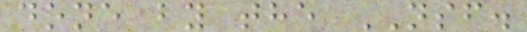done by the NSF.
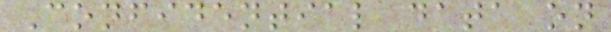Confidential data on
